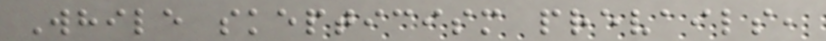While skepticism prevails,
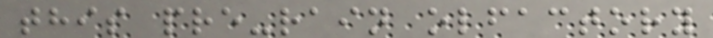this pre-rain olfactory
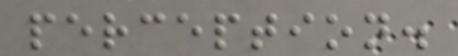perception.
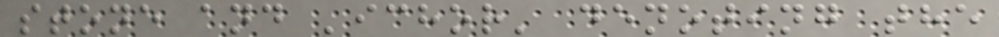stone and 'ichor' denoting the
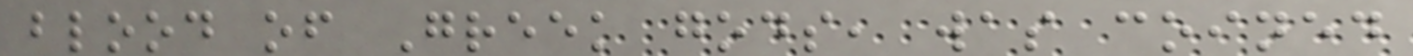blood of Greek gods, was coined
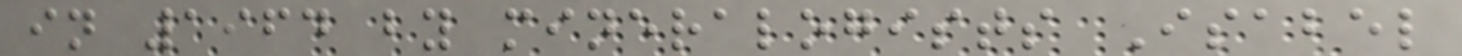in 1964 by mineralogists Isabel
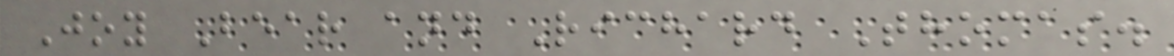Joy Bear and Richard Thomas.
